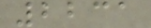2231
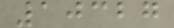10327
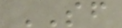SF
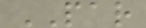PAR
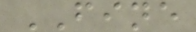FINE
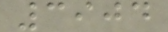3904
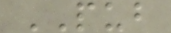PUB
